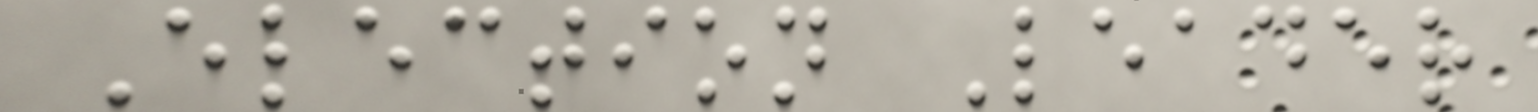Election Leader
